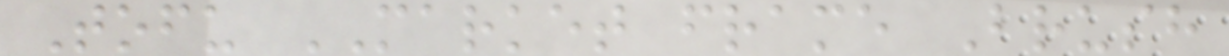Tofu MARKET frame Brush
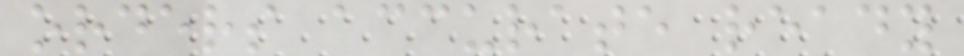orders accurate ready
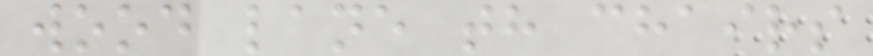wood lane th chairs
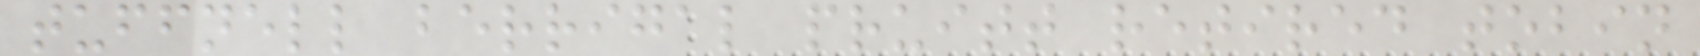tuffnell berrigal pruitt retired tobin
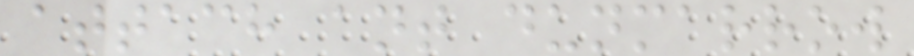attach ant dunmarrow
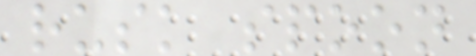rusk spoon
